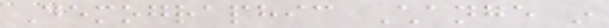Demographic Change in
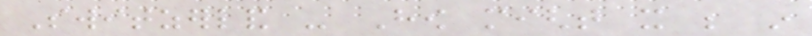Switzerland - How might it be in
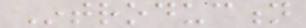Introduction
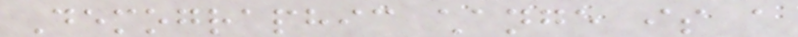Demographic change is a
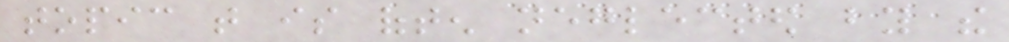topic that is often neglected by the
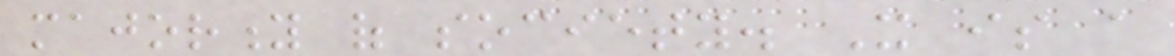majority of society. It is a
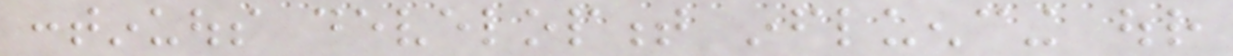continuous development influencing our
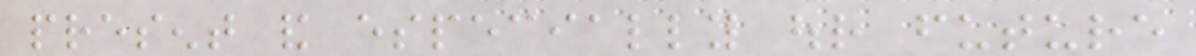present and especially our future
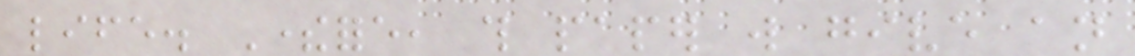life. Therefore, this paper will give an
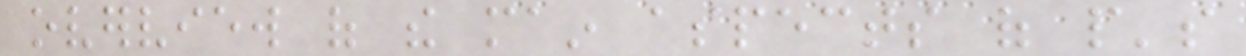overview of the main aspects of people's
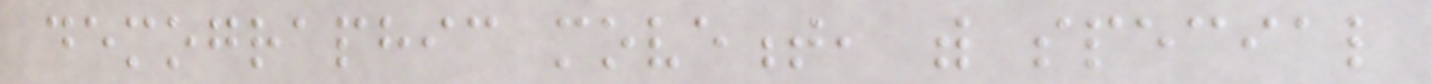demographic movement, with special
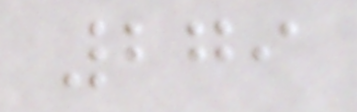279
